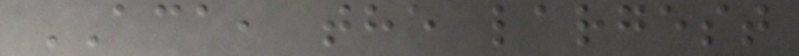ACA, the largest
